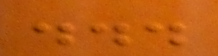...
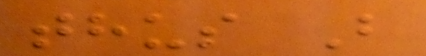thus B
